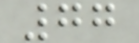77
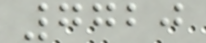7720
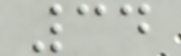34
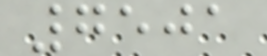7501
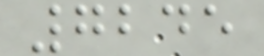7245
